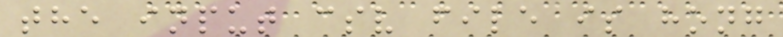the input csv file is hong
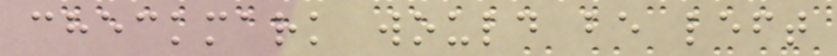checkmark would be left
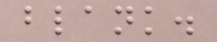blank.
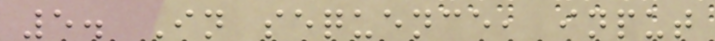5. In sequence, input
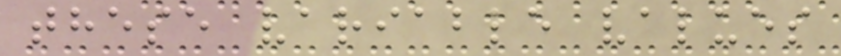these variable values
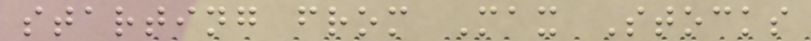starting from Max Stocks
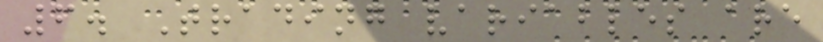6. Trading variables are
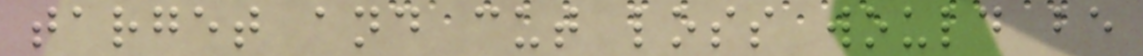target and cut loss would be
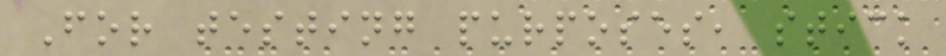For testing purposes, stick
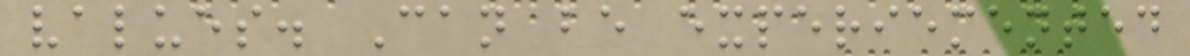values. Can be experiemented
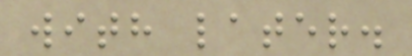with later.
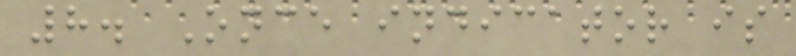8. Once indicator is
